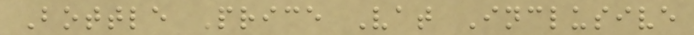Bottle Price Vat Inclusive
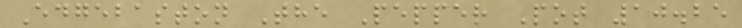Edgebaston The Pepper Pot 10.25
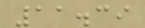11.39
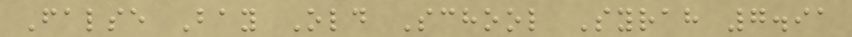False Bay Old School Syrah 7.91
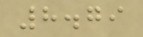8.79
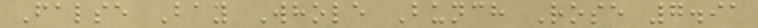False Bay Whole Bunch Rose 7.91
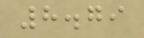8.79
